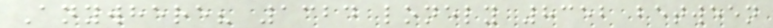Anywhere? 1324 lonely 8352 between
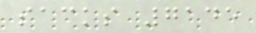sacks 7145
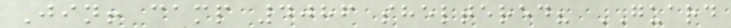Jin! camp 4086 sheltered? GUARD
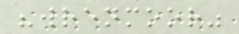"wrenmoor"
